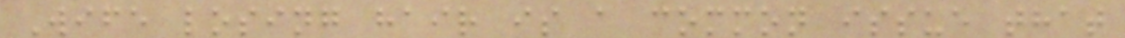Wife losing hair is a common issue that
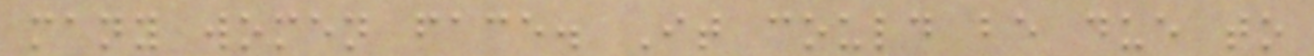many women face. It could be due to
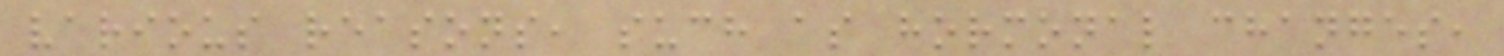various reasons, such as hormonal changes,
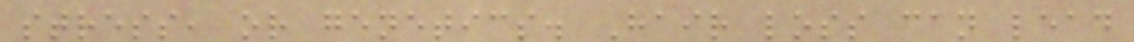stress, or genetics. Hair loss can lead
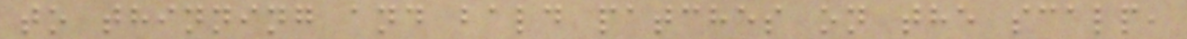to thinning and bald patches on the scalp,
